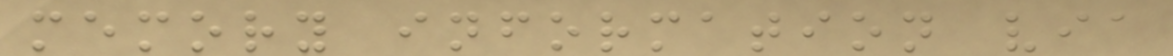memory information via
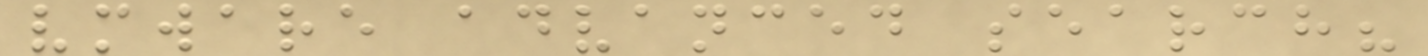vmware advanced search?
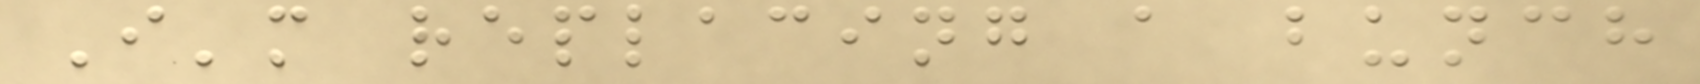I'm replacing a bunch
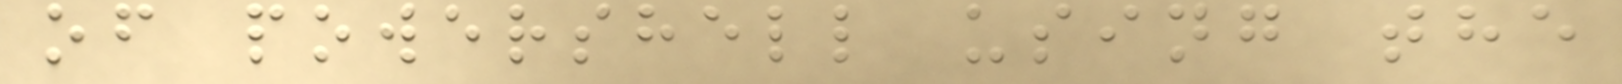of powershell using the
